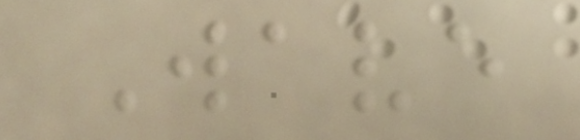Wave
